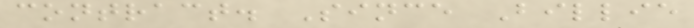contract. Since Billie
